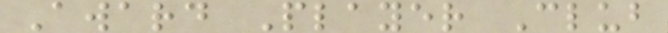Award Player Club
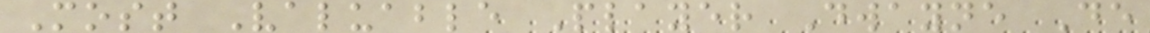Most Valuable Player Dwayne De
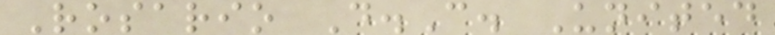Rosario D.C. United
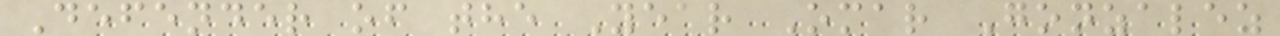Defender of the Year Omar Gonzalez
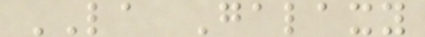LA Galaxy
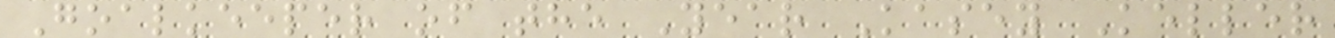Goalkeeper of the Year Kasey Keller
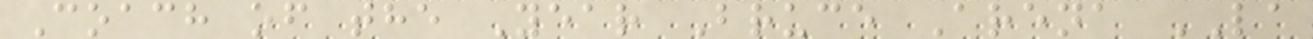Coach of the Year Bruce Arena LA
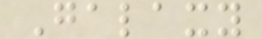Galaxy
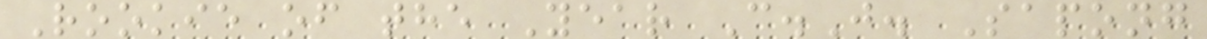Rookie of the Year C.J. Sapong
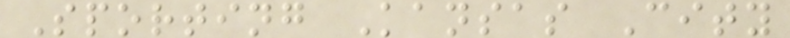Sporting Kansas City
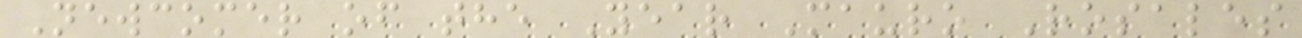Newcomer of the Year Mauro Rosales
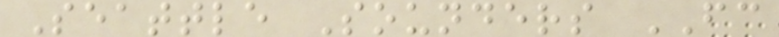Seattle Sounders FC
